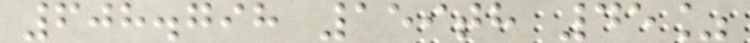608.798 159th 45%
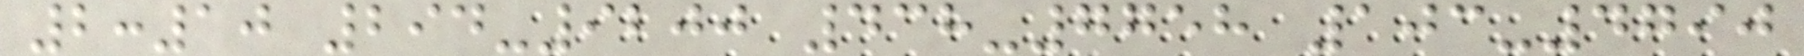2:10 294-9200 438-7758 103-4790
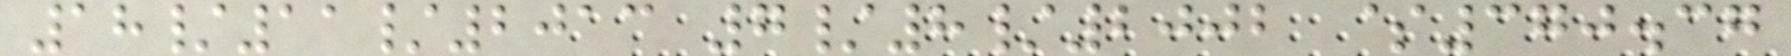18/11/2013 7/8/2002 $370.37
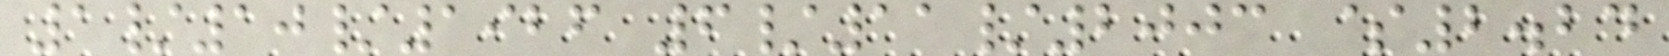1/10/1926 6/11/2003 $2.24
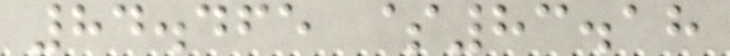84.465 $83.18
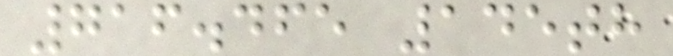716.465 145th
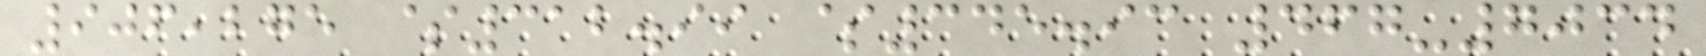906,275 $312.99 $345.93 467-7034
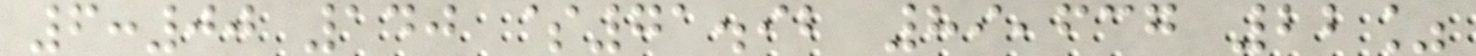6:00 140 $71.92 89,637 22%
